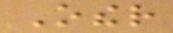Other
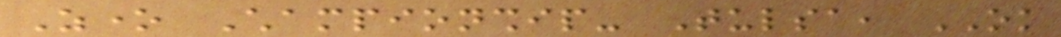Zone Championship- Tulsa, OK
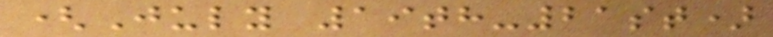(July 19th-21st)
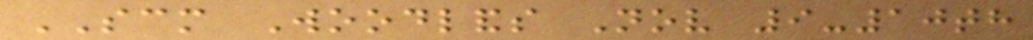SCM Woodlands Nov 9-10th
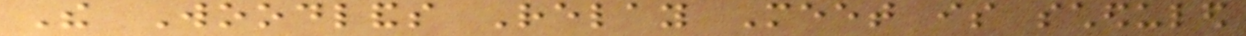The Woodlands Relay Meet is scheduled
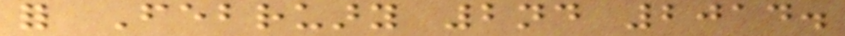for February 2nd 2014.
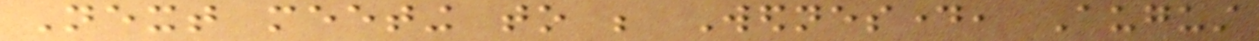Next meeting to be Wednesday, August
